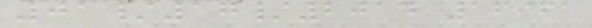01/17/2014 16961
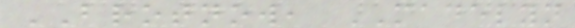BROTNOW, MADELYN
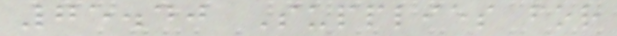75.40 Supplies for
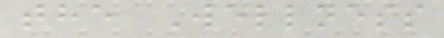the Wellness
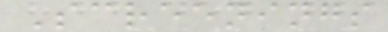Screenings
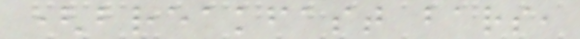(breakfast bars,
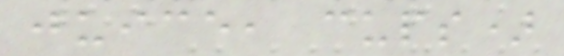juice, cups)
